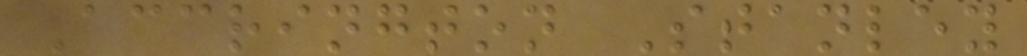Accrington Stanley
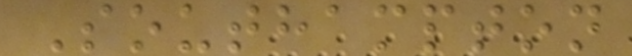Southampton
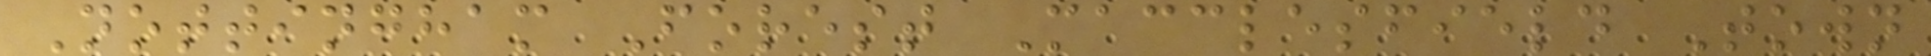Nottingham Forest Macclesfield Town
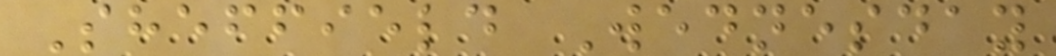Sheffield Wednesday
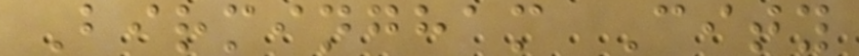Birmingham City
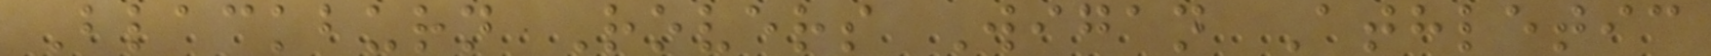Blackburn Rovers Wigan Athletic
